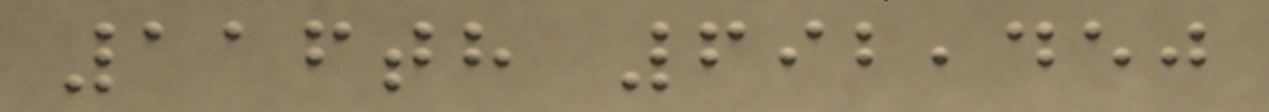116th 692,450
